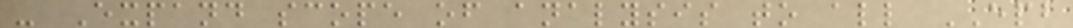- Expand scope of analysis to all EPB
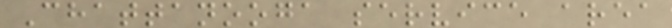Chattanooga service area
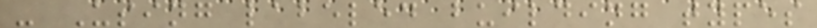- Using labeled building types
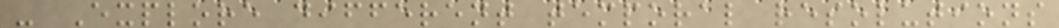- Explore different temporal resolutions
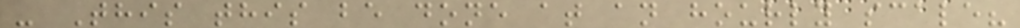- This this be done at an hourly scale?
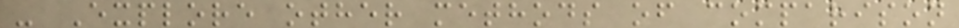- Explore other methods of comparison
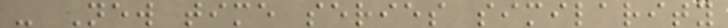- New time series similarity
